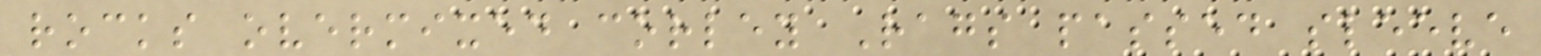rocks overmixed corley Rags passed sleeve
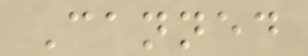Canned
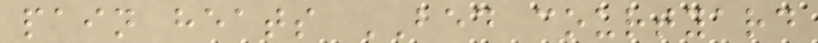pain heats BED courtyard
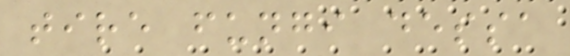tire fungi dessa
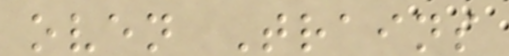oven Trains
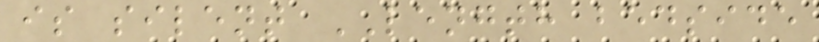is silent LENGTH bedside
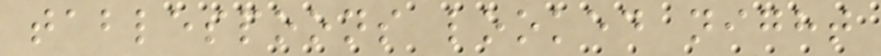tablespoons looked night
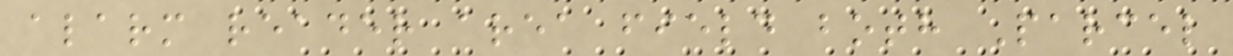alarm reader area field both Parcel
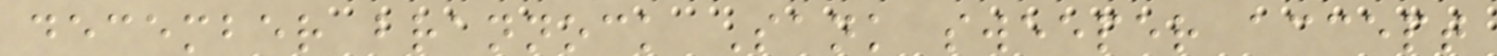december brannock Sank sweeper accept
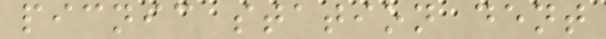picnic station dent
